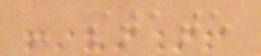- state
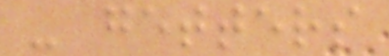- getters
